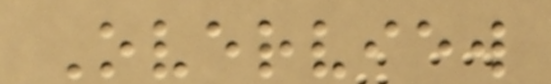Overview
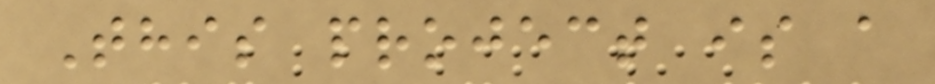This project is a
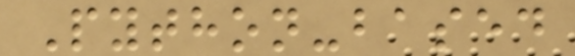Python-based
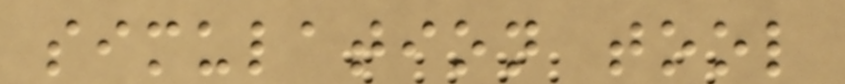simulation tool
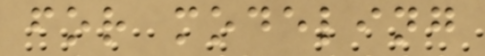for modeling
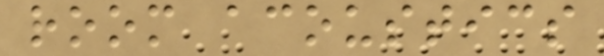room acoustics
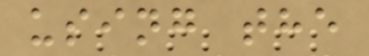using the
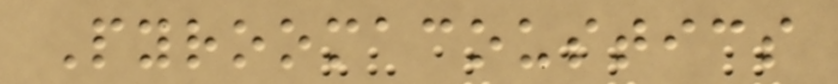Pyroomacoustics
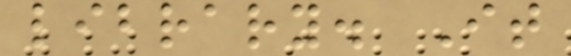library. It
